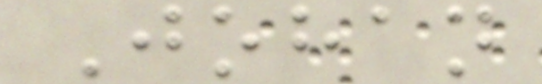Johan
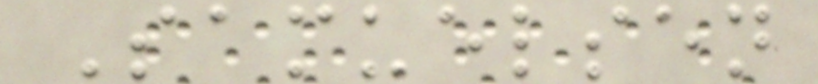Samuelsen
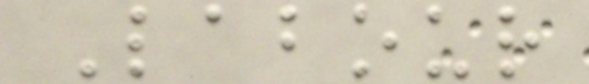Labour
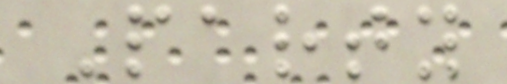Party
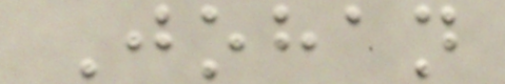Johan
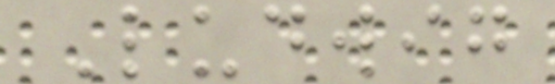Ludwig
